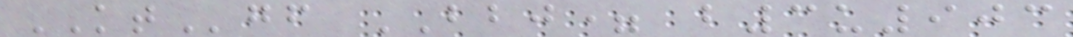KTgf BBJ= b3u903
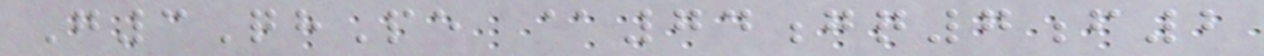G3QhPe @74gq7f2
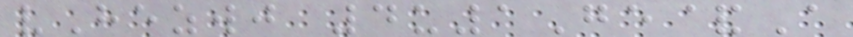vHezwj 4u1Ge&A
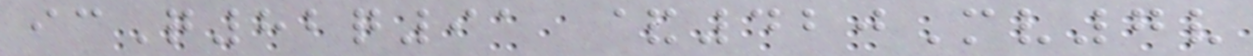icQ82q91 &420Mv7v
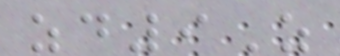zd9Z
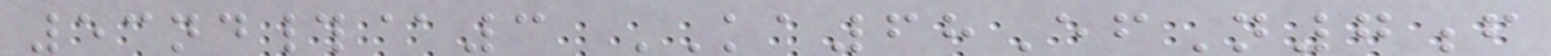53nd#@3 KA68EfN7f
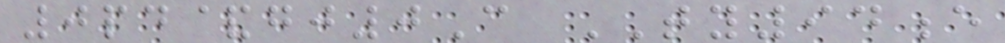0pd&gj0C TY94e
